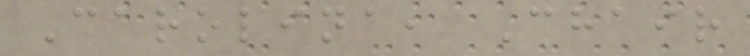Carolina, Chair
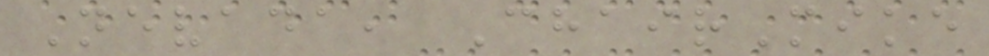Nevada, ChairMike
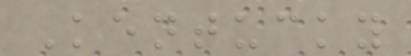Kentucky
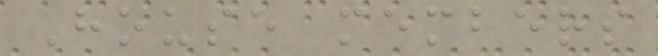House members
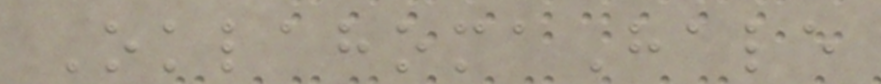OklahomaHale
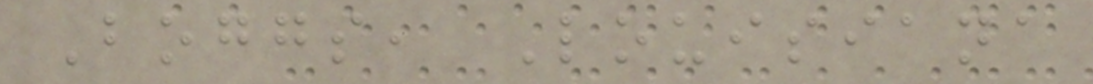Boggs, Louisiana
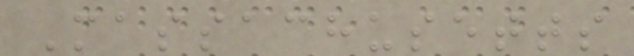Massachusetts
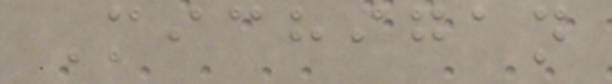Michigan
